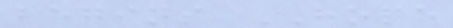begins HOPE
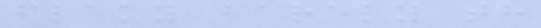flaky barely th
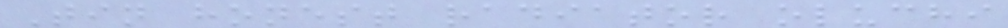Tin honest radiator oluchi
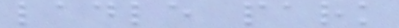ladle park
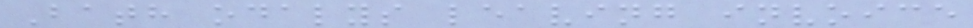Bath odalys leaving invoice
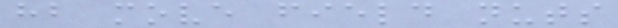hb move field nuts
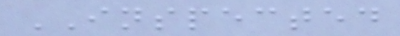INSPECTED
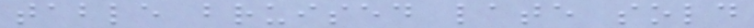table bruised late sold
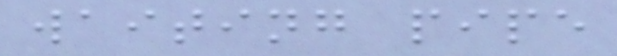waiting pipe
